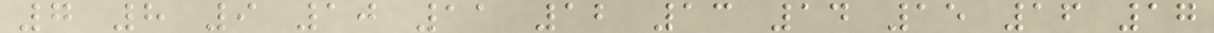7 8 9 10 11 12 13 14 15 16 17
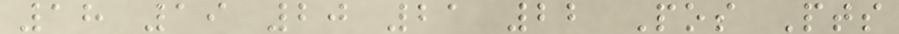18 19 20 21 22 Pos Pts
